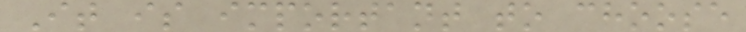It is important to choose
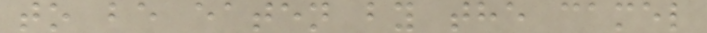to be eaten by the camel
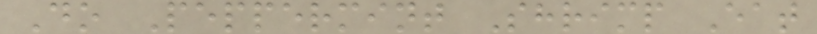Do Peppermint Shrimp Eat
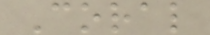Coral
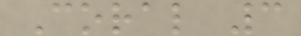Coral 3
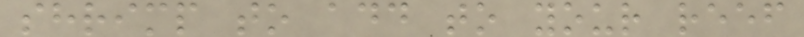shrimp to add to your reef
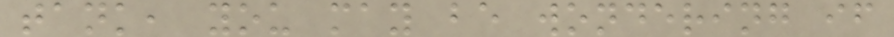tank, you may be wondering if
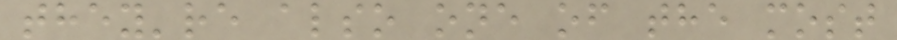they're also one of the most
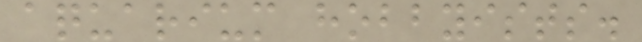aquarium hobbyists.
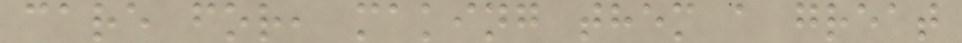care for, making them a great
